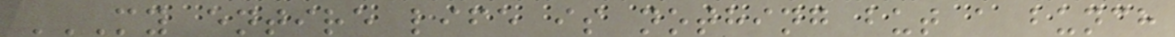MY ENTIRE LIFE IS NOTHING BUT A BUNCH
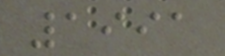1991
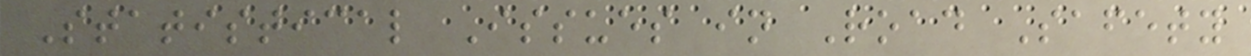Statistical Issues in Road Safety
